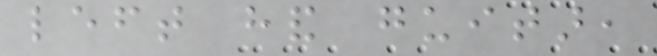left hand guitar,
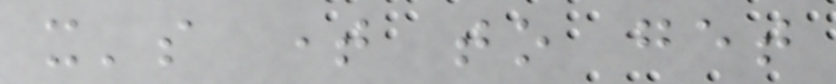it's time to get
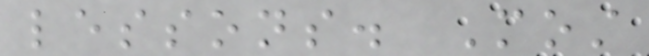lessons. Most
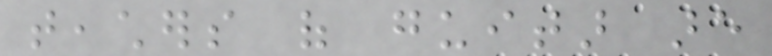teachers of guitar are
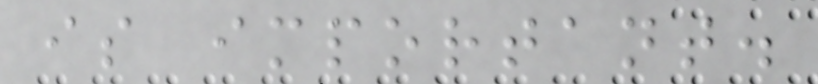is important.
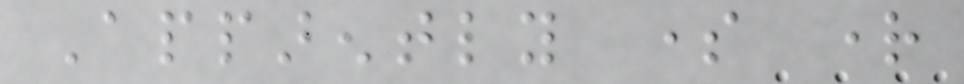Apparently some right
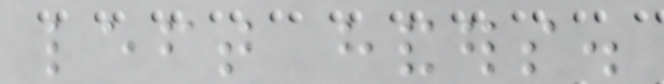left handers.
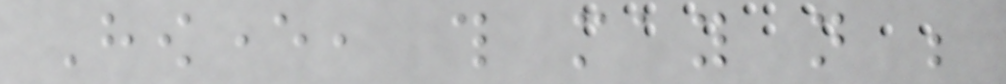However, this may not be
